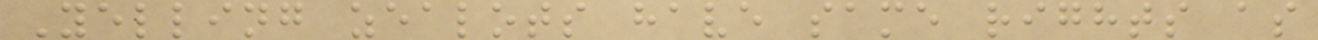Yelling zealots have same rights as
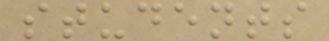students
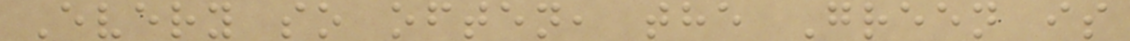Every so often, the Green is
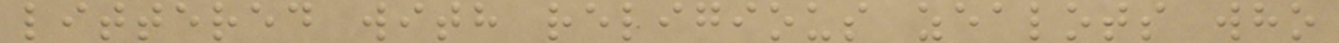littered with religious zealots who
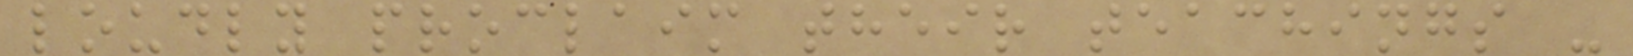loudly proclaim their teachings -
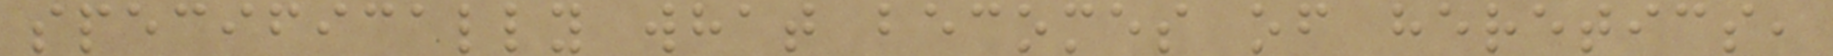specifically what becomes of heretics,
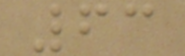63
